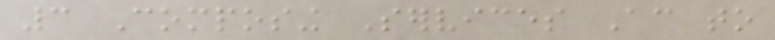3 Composing Services According to
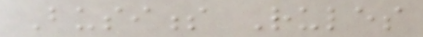Business Rules
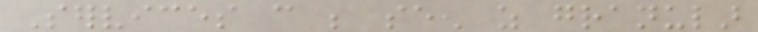Services can be seen as granular
